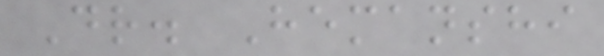Dr. Hemanshi
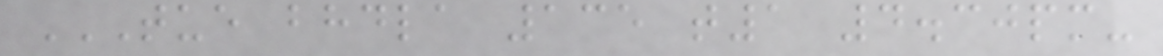TUE BHDLA 135 T1 4.30PM-
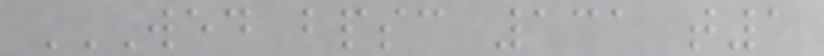WED BPSC 131 T1
